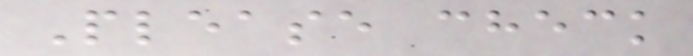Please check
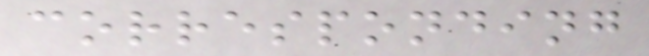corresponding
